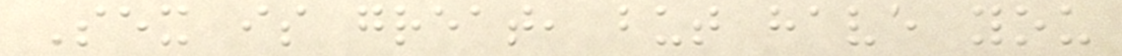Sex is great, but have you
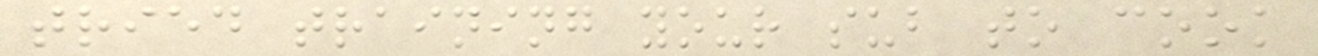tried training your sub to cook
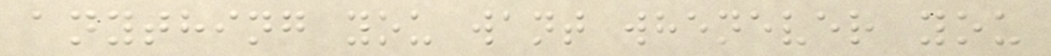anything you want whenever you
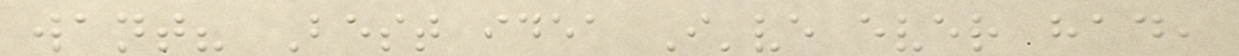want? Best idea I've ever had,
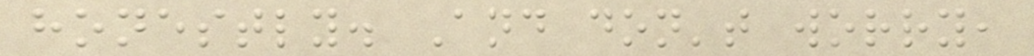honestly. And don't worry,
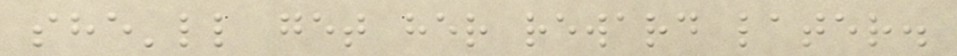she'll get her reward later.
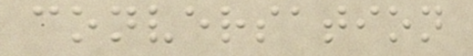conversation
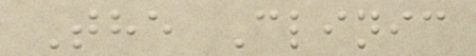The Clinic
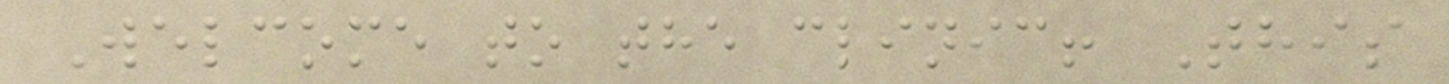Welcome to the clinic! This
